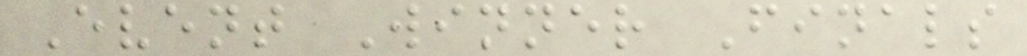Event Winner Finals
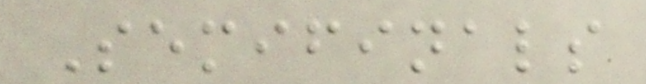Semifinals
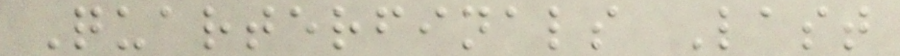Quarterfinals Last
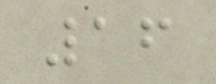16
